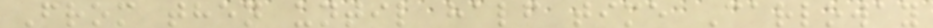From then until half time Carloway
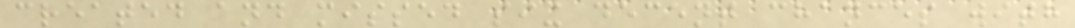created and missed six decent chances with
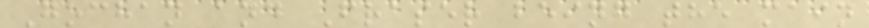Gochan and Fraser being the main
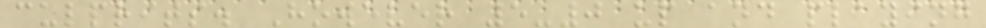culprits. However 5-0 up and playing
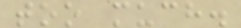too much.
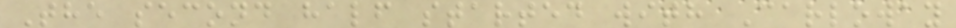The second half started with Carloway
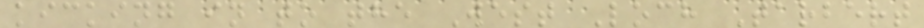kicking in to the West Loch Tarbert
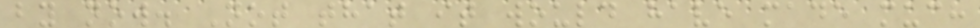by now. Not that it would have made much
